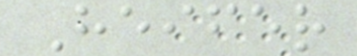Heifer
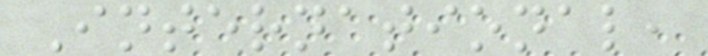International,
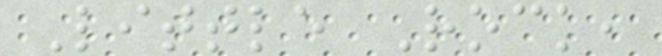Little Rock,
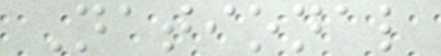National
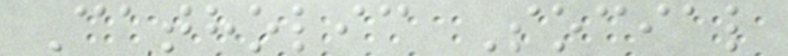Catholic Social
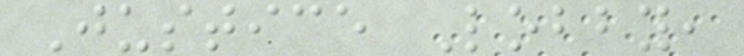Justice Lobby,
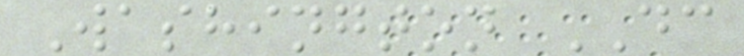Washington DC
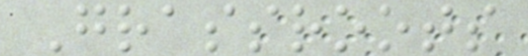Grassroots
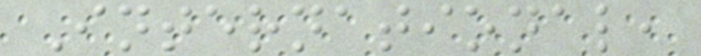International,
